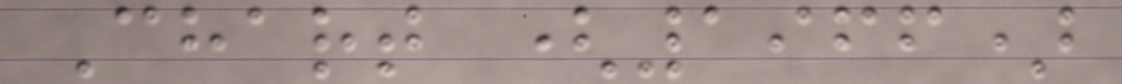Chart (1966)
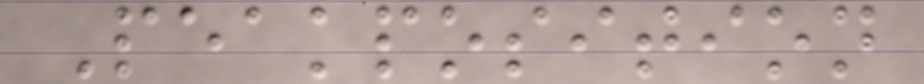Peakposition
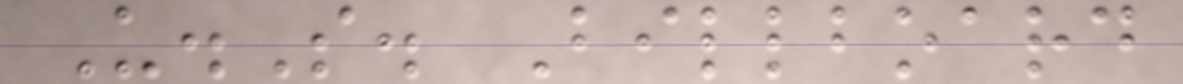U.S. Billboard
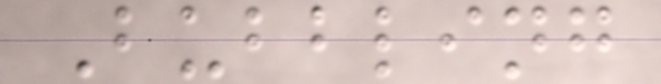Bubbling
